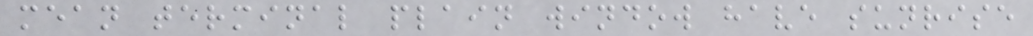mean terminal plain window have sunrise
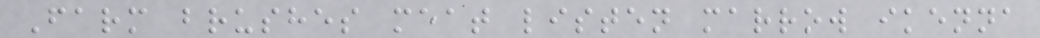Farm brushes meat listen marrow ikenna
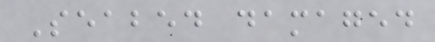Seabed damaged
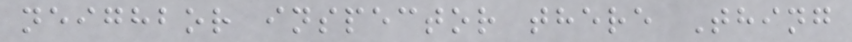neighbor inspector there Thing
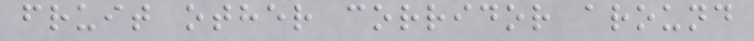fruit other corridor around
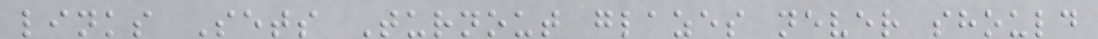links Sets Turnout glazes never should
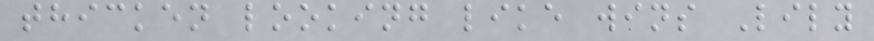thicken looking like wins Lily
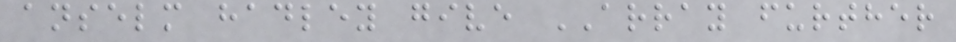anselm hadley give ARRAY further
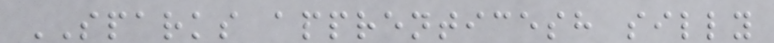SPARKS apprenticesh silly
